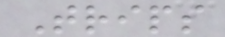Trips
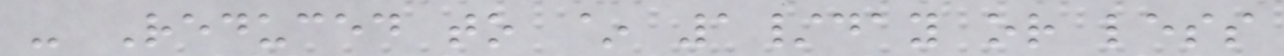- Reduced to ~ 1/day or less
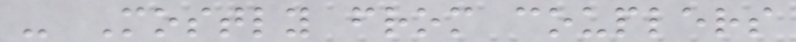- Mostly from couplers
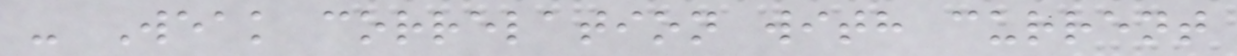- Weak correlation with current
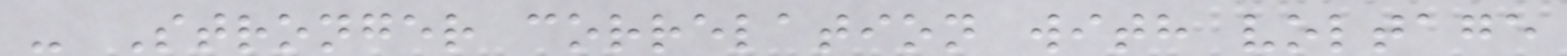- Stronger correlation with voltage
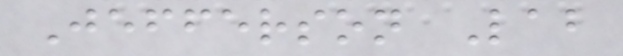Jefferson Lab
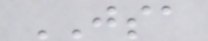JSA
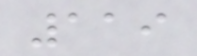119
